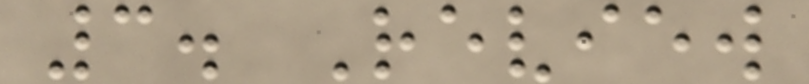3. Review
